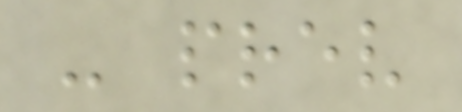- prev
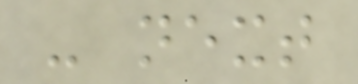- next
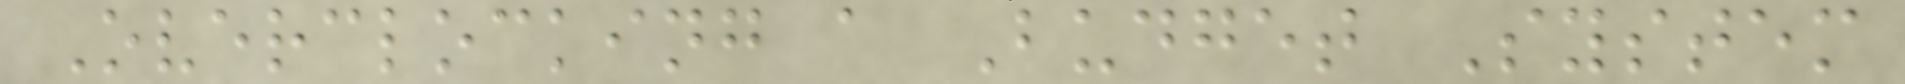Overclocking a Budget System
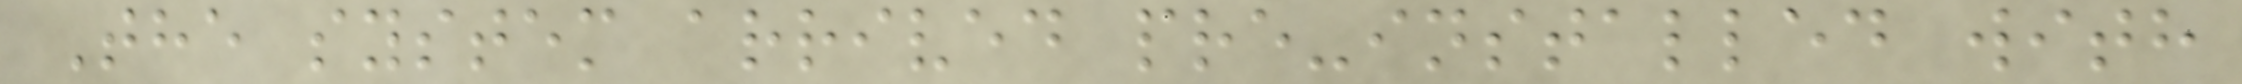The system arrived pre-installed with
